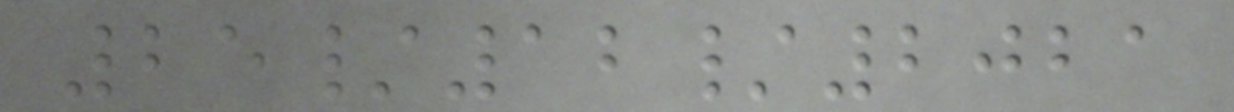25/12/2021
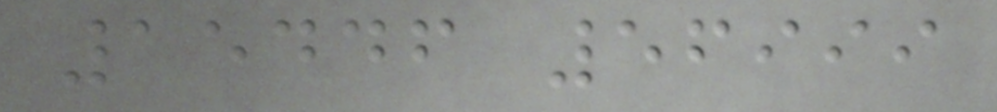15446 56999
